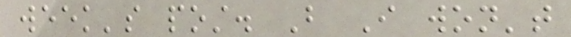week's post. But I won't
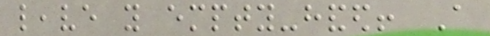leave you empty-handed! A
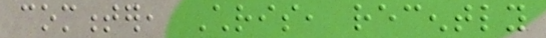commenter, Chris, recently
